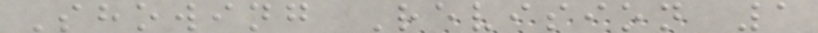Showing Revision 1
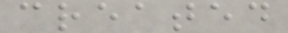created
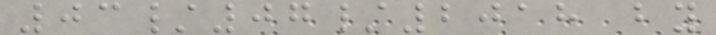03/07/2018 by
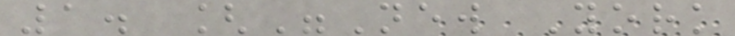1. ["New York
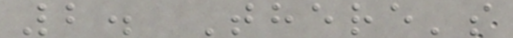2. There's
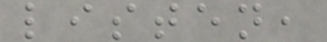listen,
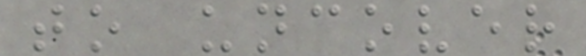to uncover
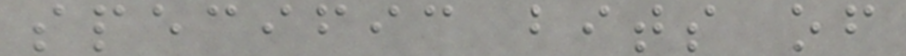specific bits of
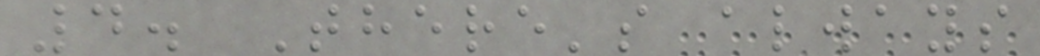4. There's always
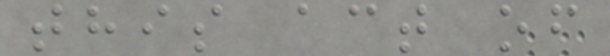this act of
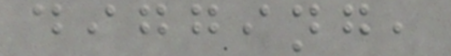digging,
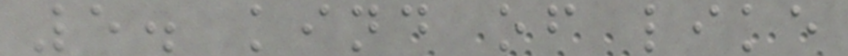5. kind of like
